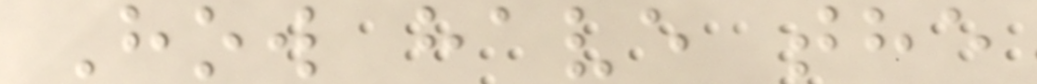How have the
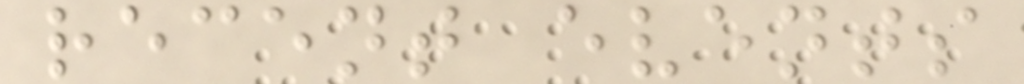recent events
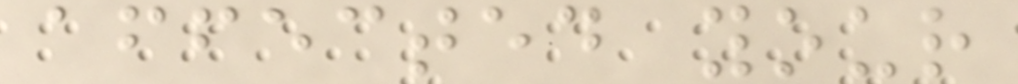affected your
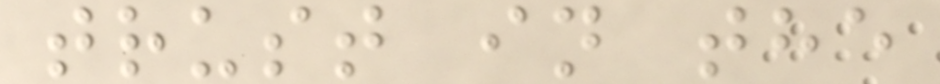trust in the
